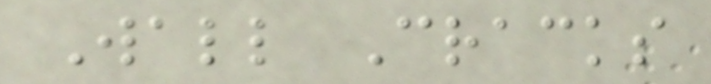Wall Cracks
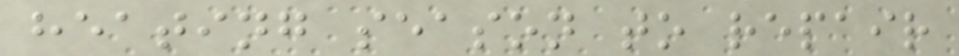heating season to repair
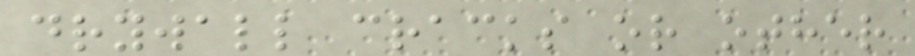drywall cracks or other
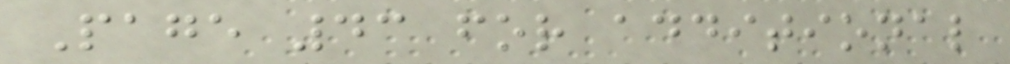Page 43 for additional
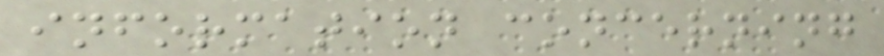information concerning
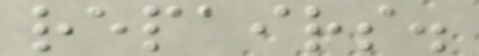repairs.
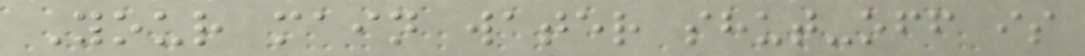Your main water shut-off is
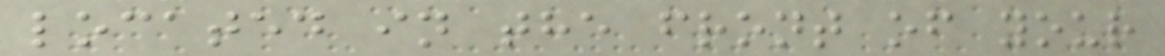located in the front of your
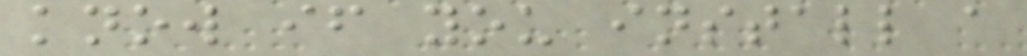know if you install a
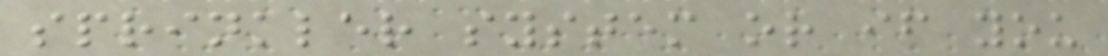sprinkler system or if you
